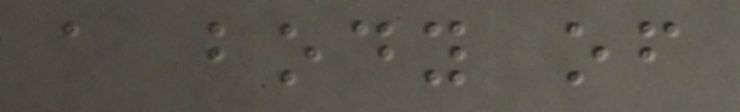a body of
